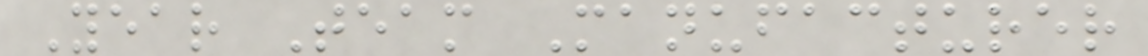Year Team Manufacturer
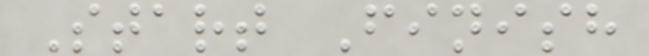Start Finish
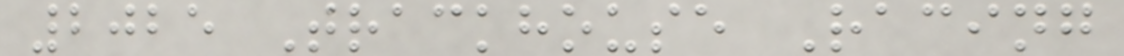2025 Trackhouse Racing
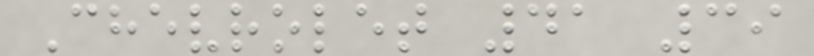Chevrolet 41 39
